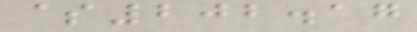$202.17
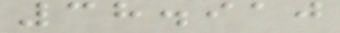38.910
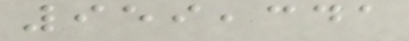959,341
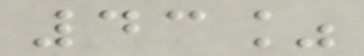43%
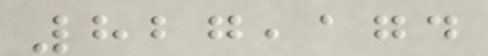827,174
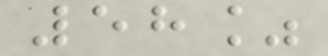58%
